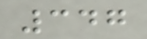347
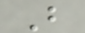B
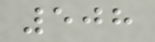508
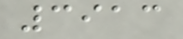3913
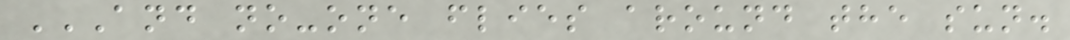AND NO-ONE FLIES AROUND THE SUN.
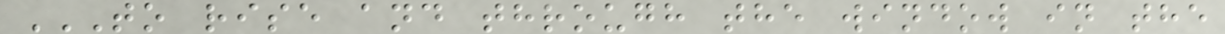TO RISE AND THROUGH THE WINDOW IN THE
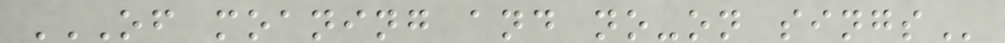OF MOANING AND NO-ON SINGS
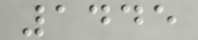1445
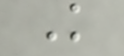K
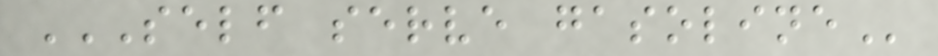SELF SERVE GASOLINE
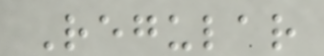Regular
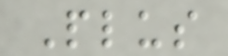Plus
